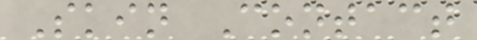Skin Contact
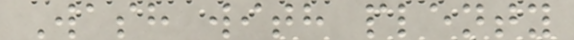Wash with plenty
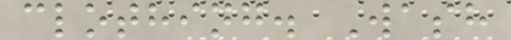clothing. Wash
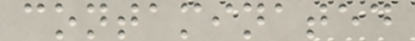contaminated
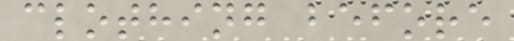clothing before
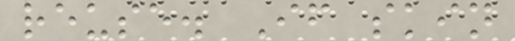reuse. If skin
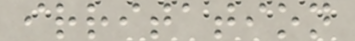irritation
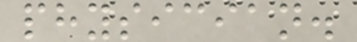physician.
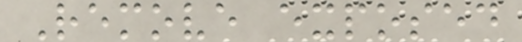Remove exposed
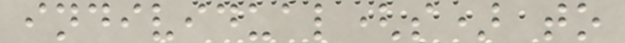individual(s) to
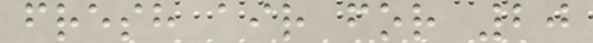fresh air for 20
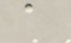a
